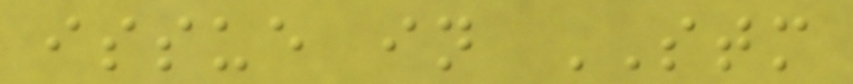issue in STM
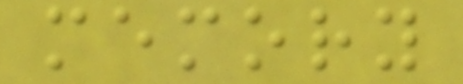memory
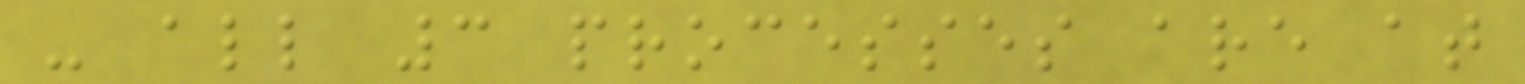- all 3 processes are at
